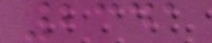2341
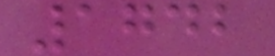1742
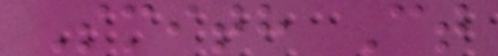Smith Ct
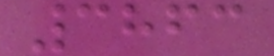3863
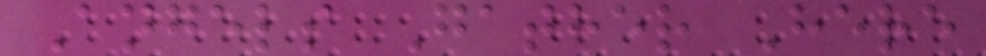Angels Gather Here
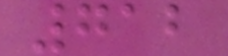712
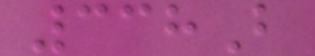338B
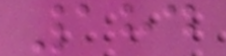184
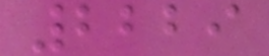2229
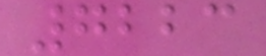7223
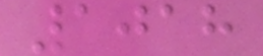1018
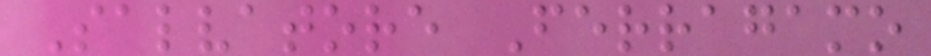Salvatore Ferragamo
